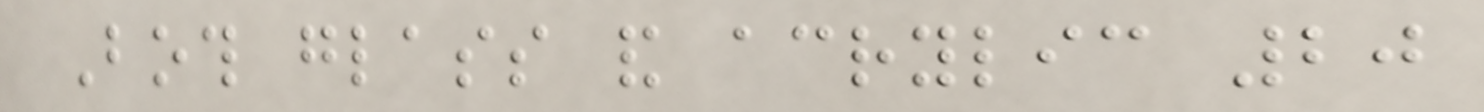Both glass and acrylic 20
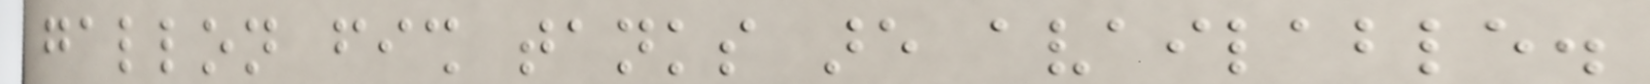gallon fish tanks are available.
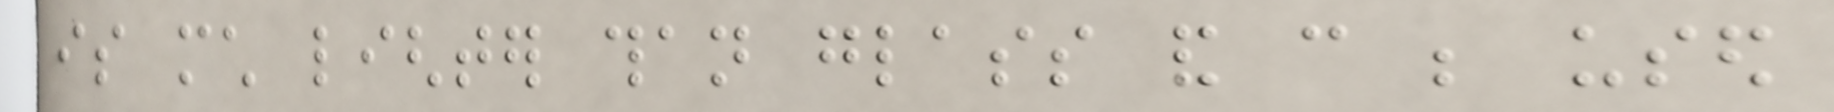is much lighter than glass and can be used
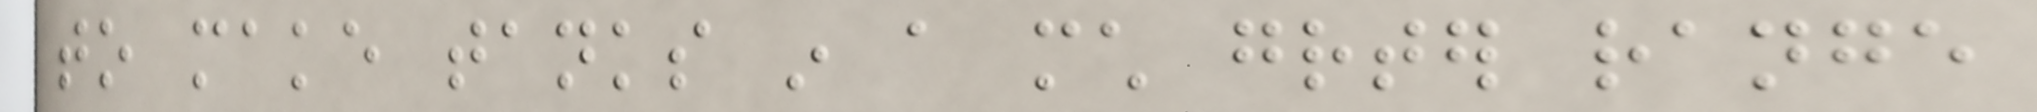to make tanks in a much greater range
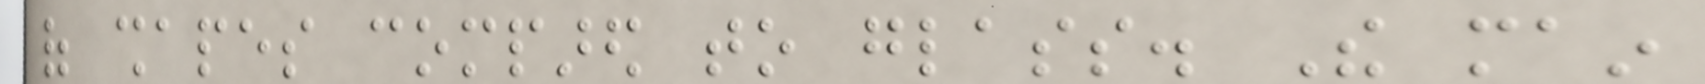of shapes compared to glass. The main
